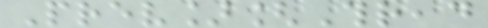Prev][Thread
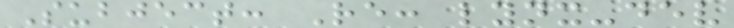Subject: Re: lynx-dev
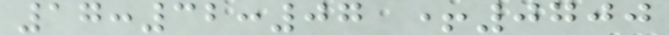17:32:07 +0700
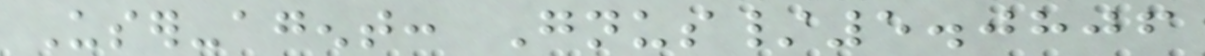User-agent: Gnus/5.0806
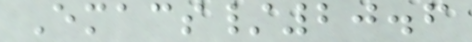Emacs/20.6
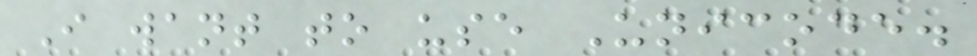I want to use Unicode.
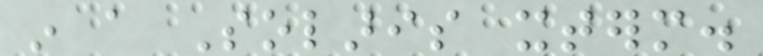in a Solaris xterm.
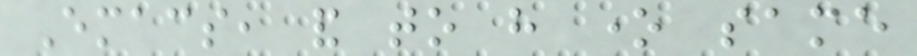Emacs, and to have one same
